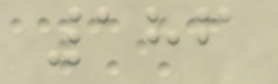186
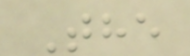The
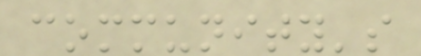community's
